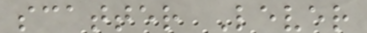scatter Lever
